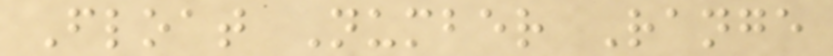Float Number Range
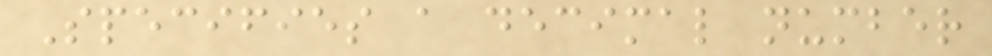Specifies a decimal number
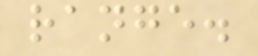range.
